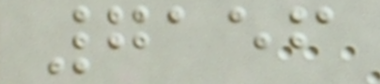7156
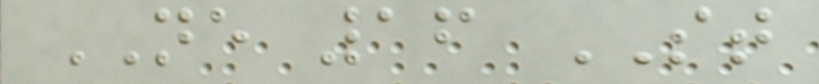NE 16 ST
